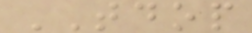TDOP
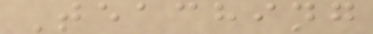Teaching
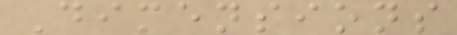Dimensions
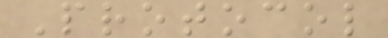Protocol
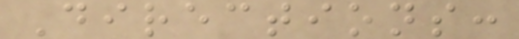Directions:
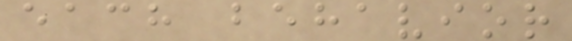each behavior
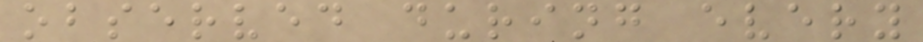observed during every
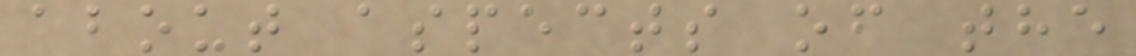about aspects of the
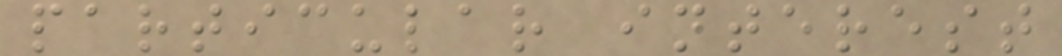particular interest
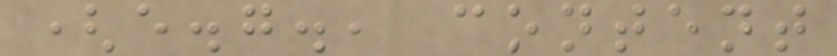(e.g., content
